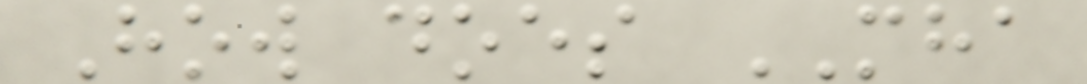How does MHA
